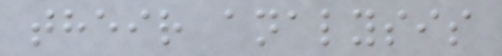their analysis
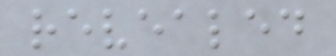revealed
